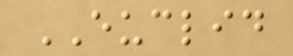EUCLID
